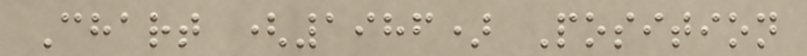Chart (1986) Position
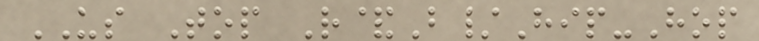US Top R&B/Hip-Hop
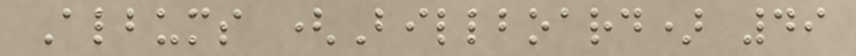Albums (Billboard) 49
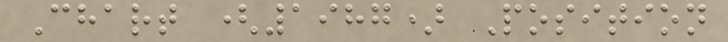Chart (1987) Position
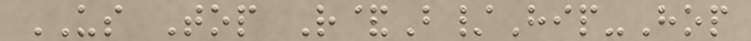US Top R&B/Hip-Hop
